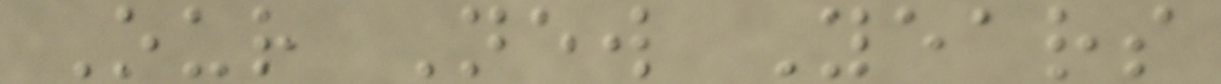Our New Years
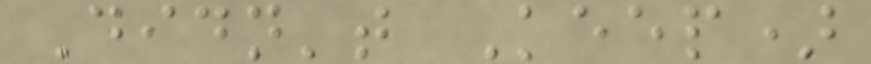Didn't Keep)
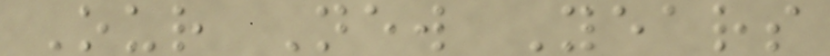Our New Years
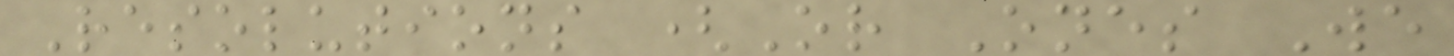Resolutions (Or Ones We
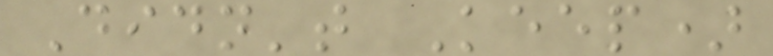Didn't Keep)
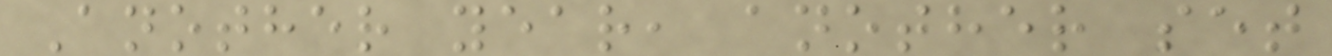Another year, another set
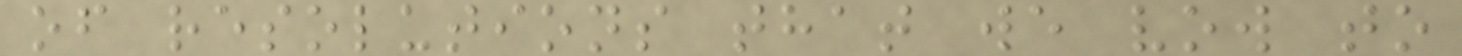of resolutions that we vow to
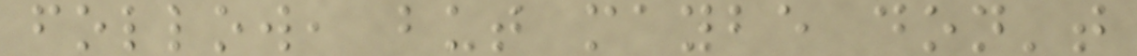follow, but maybe don't
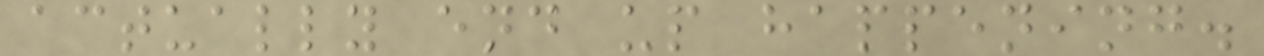actually end up happening.
